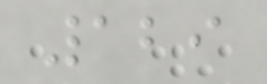129
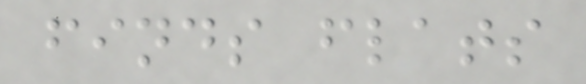finds flats
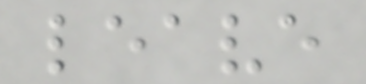leave
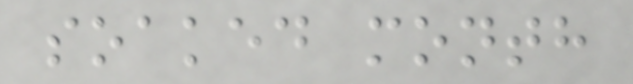soaked month
